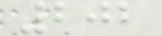202
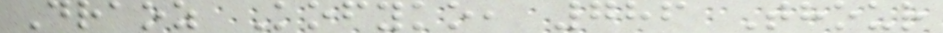Draoz Kofyko, 786 Thour
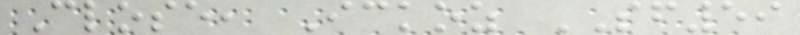Close, Ickoz SF59
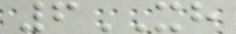6XH
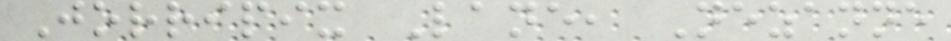Jorripix Lane, Nezanne
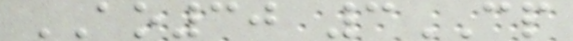AO30 3CP
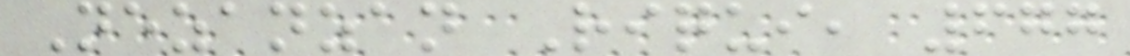Nezanzan Riqui, 677
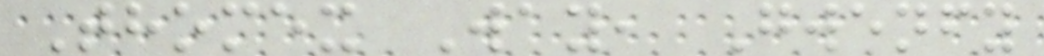Thomex Way, Gwenfy
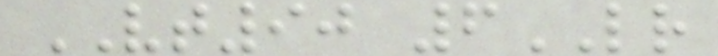VT90 6LR
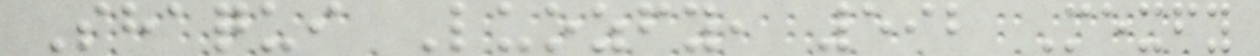Shaqui Luozfy, 592 Mexfy
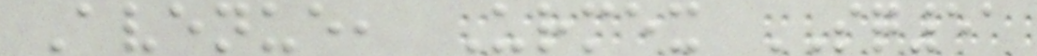Avenue, Urmex SQ51
